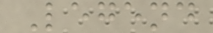Legend
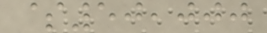$50,000
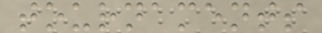tournaments
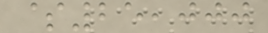$25,000
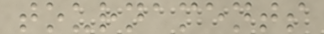tournaments
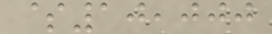$10,000
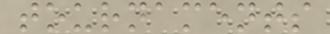tournaments
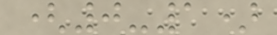(0-1)
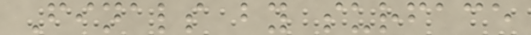Finals by surface
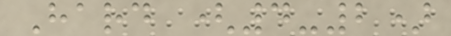Hard (4-2)
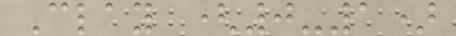Clay (0-1)
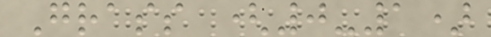Grass (0-1)
